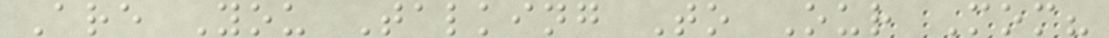Are You Talking To Our Mom?
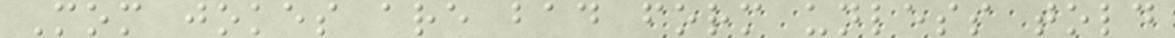Mom jokes are bad form unless told
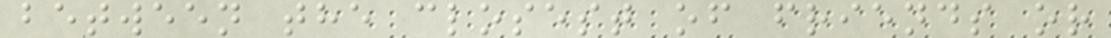between the closest of friends or
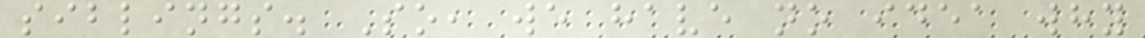siblings. So, we have no idea why
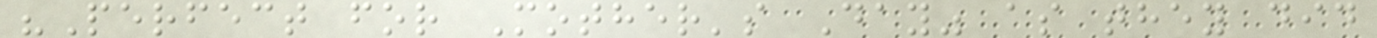"Perfect for Mother's Day" as they did
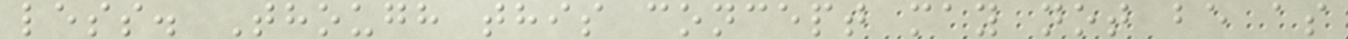less. Though this concept may not be as
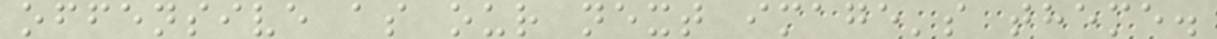offensive as our next image's theme.
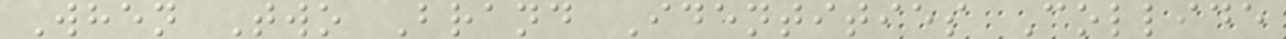When Two Brand Identities Collide
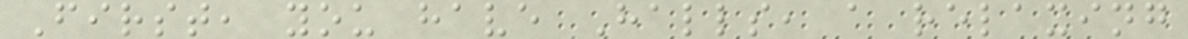First, you have Halls, a relaxing
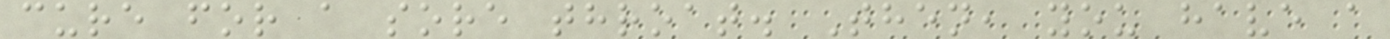cure for a sore throat. Then, you have a
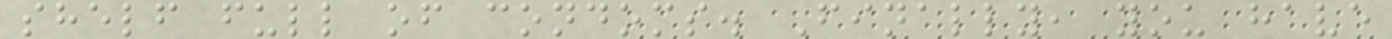shelf full of condoms. Finally, you have
